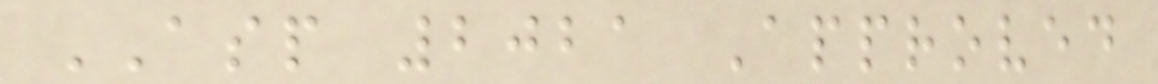ASP 2021 Approved
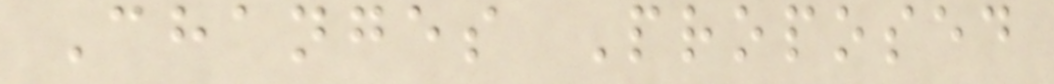Changes Proposed
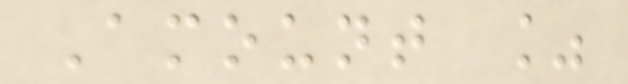Amount %
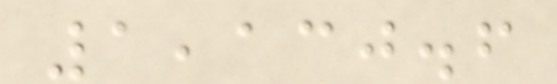1,130.6
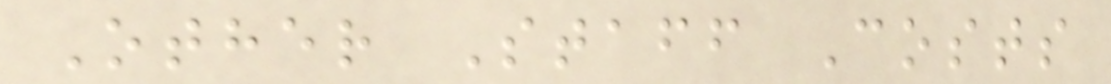Other Staff Costs
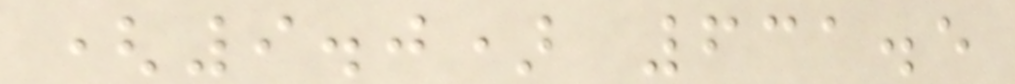(9.0) 631.5
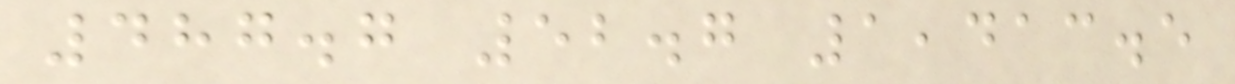487.7 52.7 1,413.5
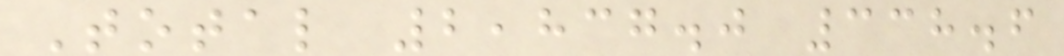Total 2,837.0 338.6
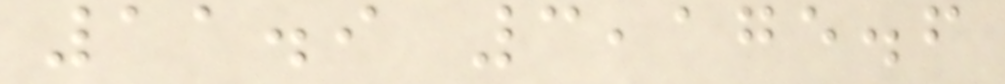11.9 3,175.6
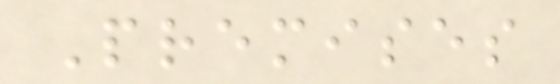Premises
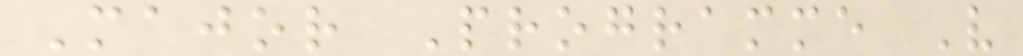Major Programme V
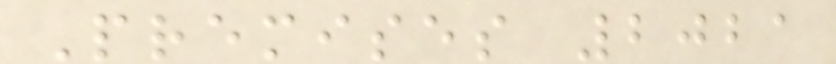Premises 2021
